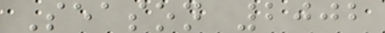Season 2002
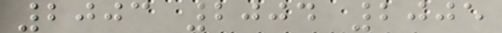2003 2004 2005
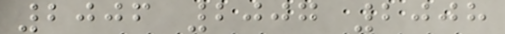2006 2007 2008
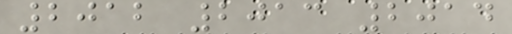2012 2013 2014
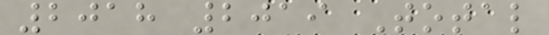2018 2019 Total
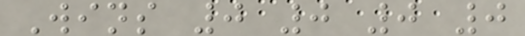Wins 0 0 0 0
